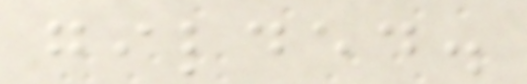gilded.
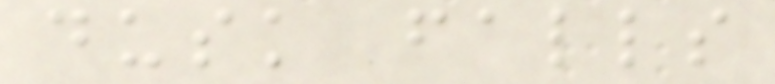dusk falls
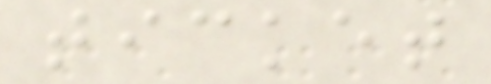ticket
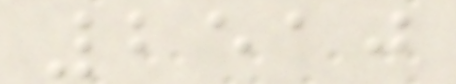2510
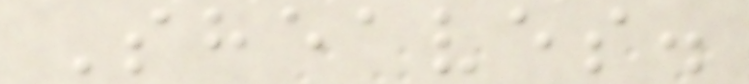Sheaves.
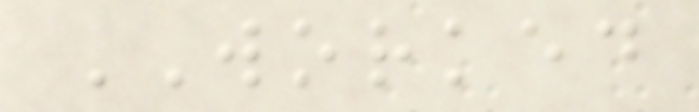WORKED
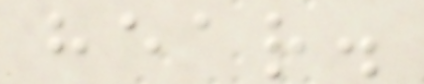hear.
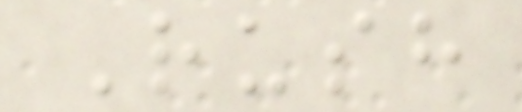Rush
